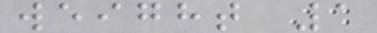weight 1
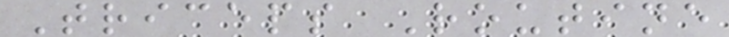Triceps Routine
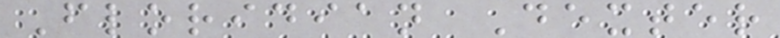Floridian Dexter
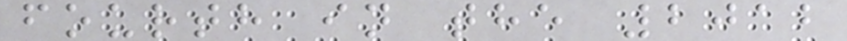fourth in the 2012
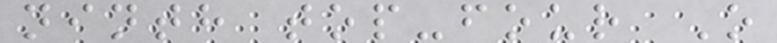ninth top-four O
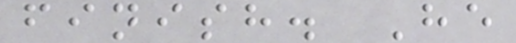finish. He
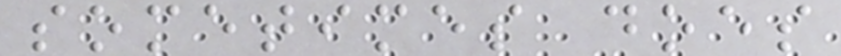sometimes does
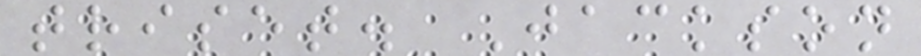triset. Jackson
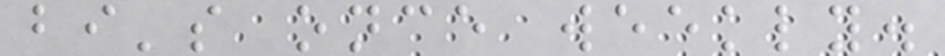bi's once weekly.
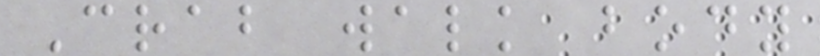Crab walk body
